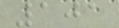101
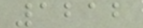1212
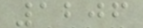1206
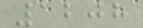1208
